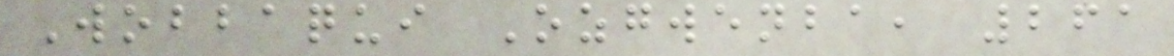Wobbaqui Ozgwenba, 261
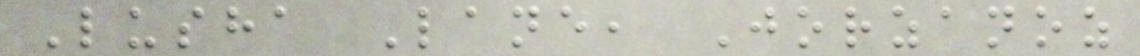Lusha Lane, Jorzanoz
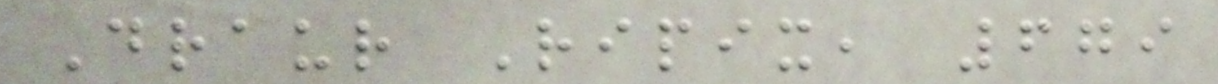Draur Ripix, 679
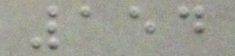154
